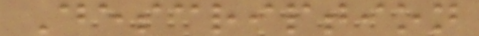Description
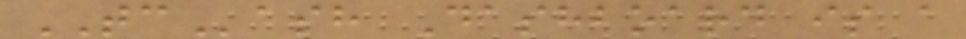TCash Dashboard is a
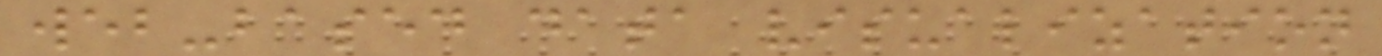web-based data visualization
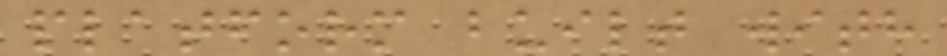platform built with
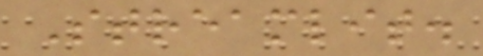Streamlit.
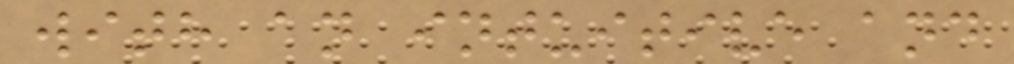with an intuitive and
